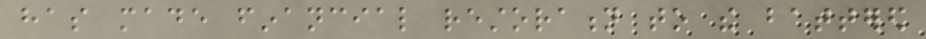has made financial restoration to the battered
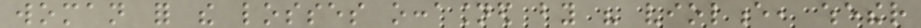woman for the losses occasioned by his violence, whether
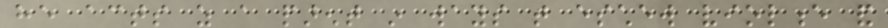he acts as a parent in ways that eschew violence and
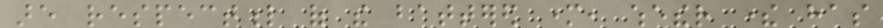are respectful of the battered mother, whether there has
